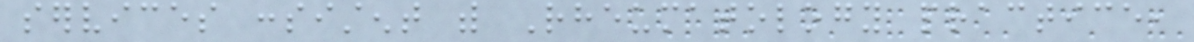services consistent with Rheumatology practice,
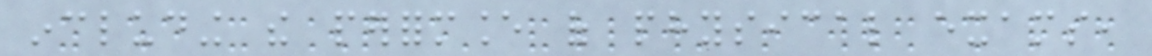including the performance of physical exams,
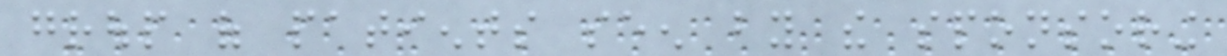group of patients seen by the sponsoring
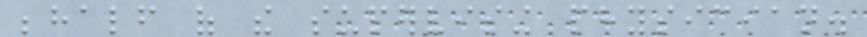behalf of the supervising physician.
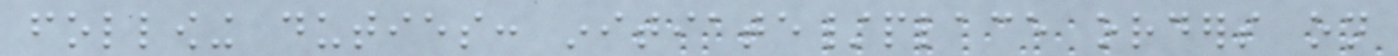following duties: initiate/place orders on
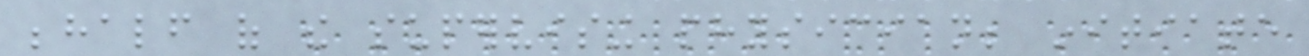behalf of the supervising physician; initiate
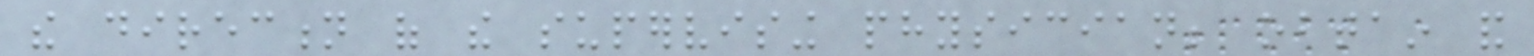the direction of the supervising physician; obtain and
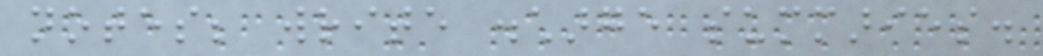notes; write discharge summaries.
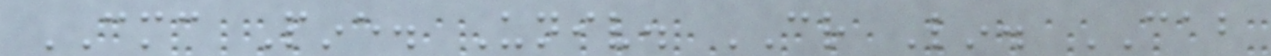CMC Pine. Univ. CR Lin. CAB
